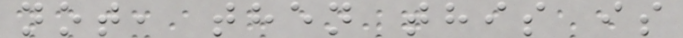not, then this is
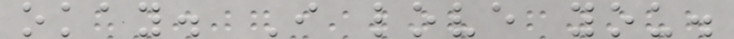okay. I love you.
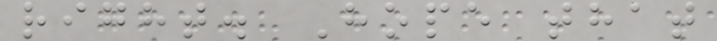right. Hope that
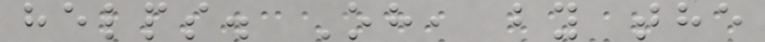helps. Oh, by the
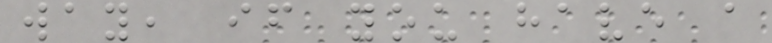way, if you have a
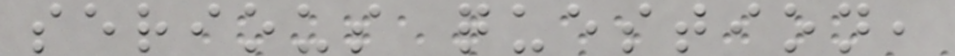serious question,
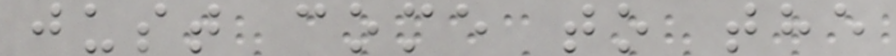just come to the
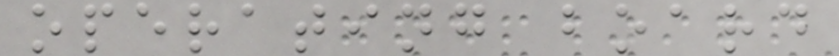operating board
